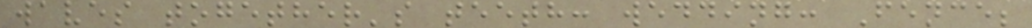waves together's teeth: wedding: Fence;
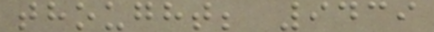thought; 9439
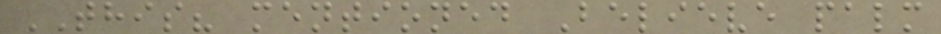THIS? mentioned Believe palm
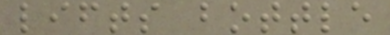lifts bottle
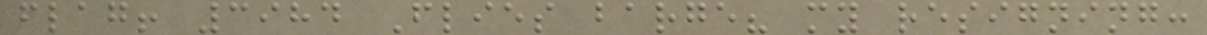flag! 3984 Flies barge? my resigning:
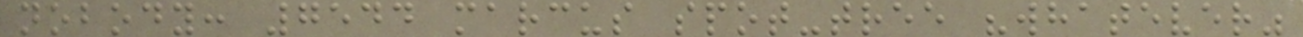nobody: 7544 marcus spot-tree "whatever"
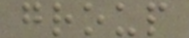group
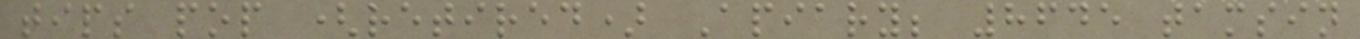tips pop (retired) Apiary; 8645 tamsin
